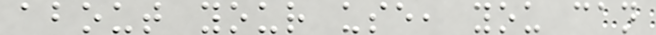about your use, you can
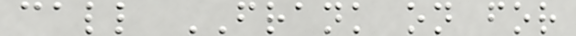call FRANK on for
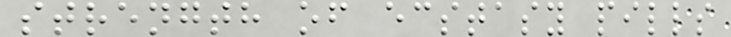strength of ecstasy pills
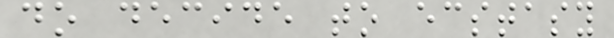do decide to ecstasy
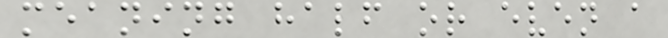meaning half or even a
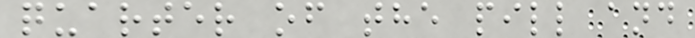quarter of the pill and
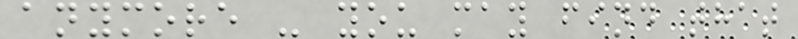anymore - you may find that
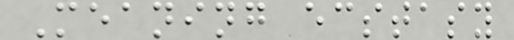Meaning ecstasy
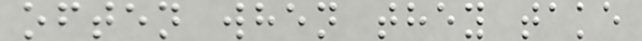often when they take
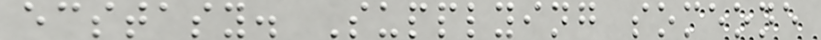ecstasy. Supplying someone
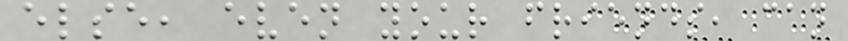else, even your friends, can
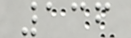136
